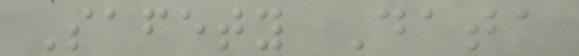Safety Data
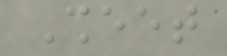Sheet
